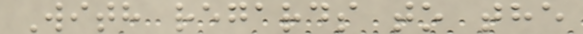With regards to the
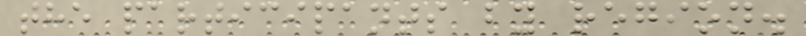the participants by region.
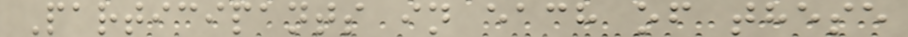Participants in each of these
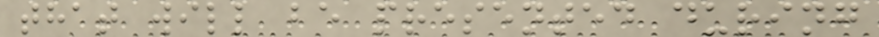that will be presented during
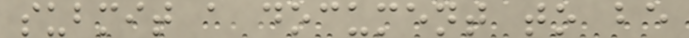submit a document to be
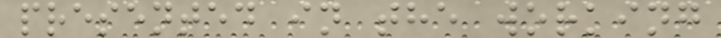presented in the working
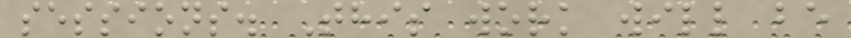sessions. This work will be
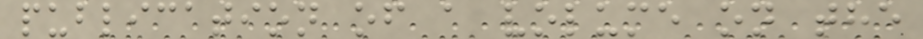publication of a volume on the
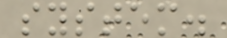system.
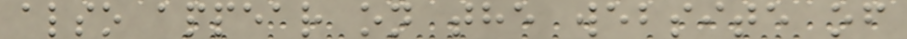also appear on the website of
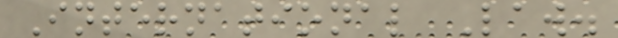International Law.
